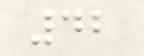42
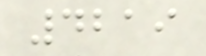4219
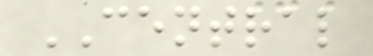CENTRAL
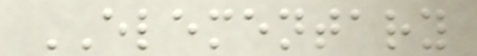ELEMENTARY
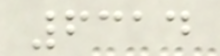6314
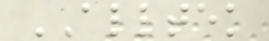ALLTEK
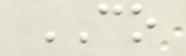CO
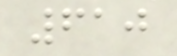610
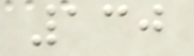130
